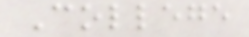College
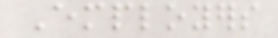Employers
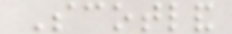Scotland
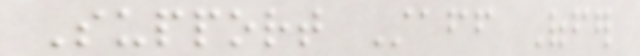Support Staff Offer
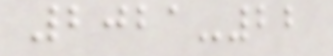2021-22
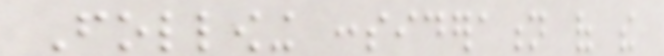Following consideration of the
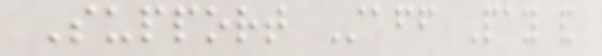Support Staff Pay and
